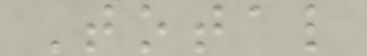Total
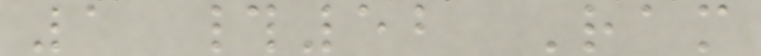1 #52 Ram
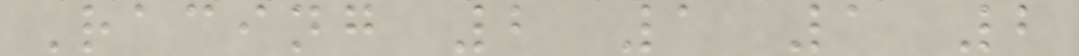Racing 2 1 1 2
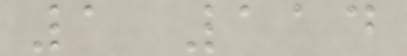1 114
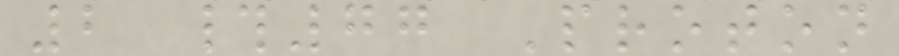2 #77 Proton
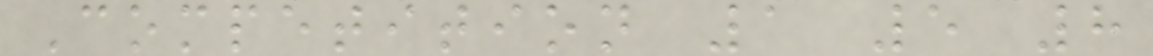Competition 1 5 8
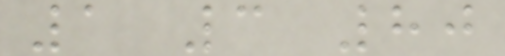1 3 80
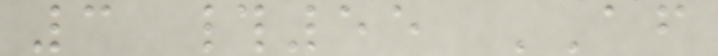3 #55 AF
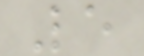5
